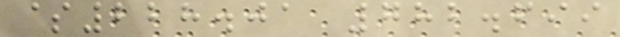$228.01 782.699
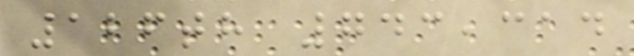126th 743,314
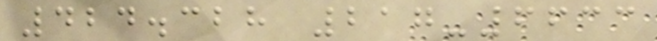424.328 217-6633
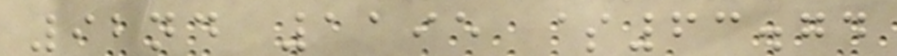92nd 1195 $63.74
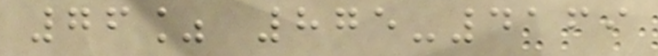76% 875-4169
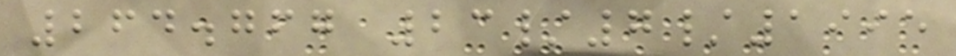264.767 23/7/1995
